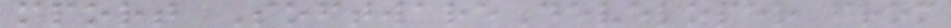mport SoftwareDeveloper from
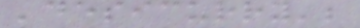'desicurry';
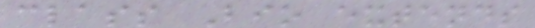class Bio extends
